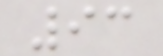93
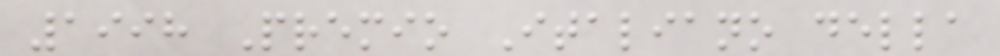1998 Premio Italiano della
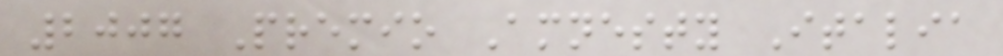2007 Premio Amnesty Italia
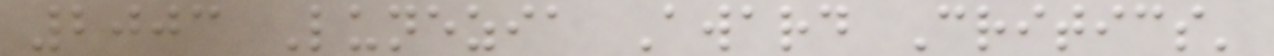2003 Lunezia Award Critics'
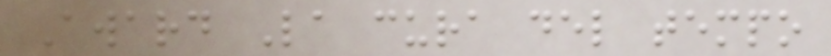Award La cura del tempo
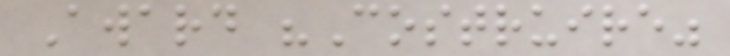Award "Costruire"
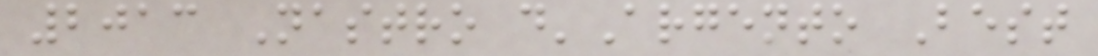2013 Nastro d'Argento Best
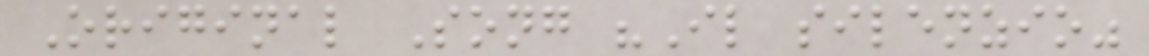Original Song "Il silenzio"
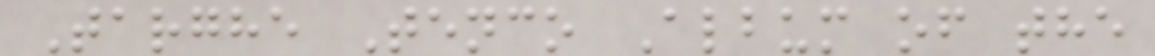Targhe Tenco Album of the
